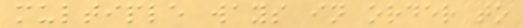multiple ways in order to
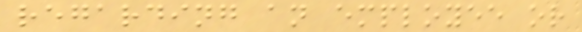regarding an employee or
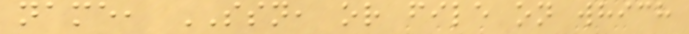name, SSN, or file on which
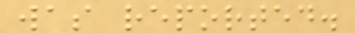was reported.
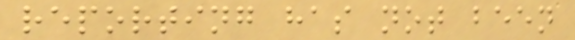reporting has not been
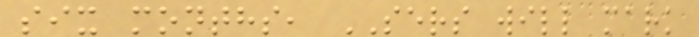six months, SERS will mark
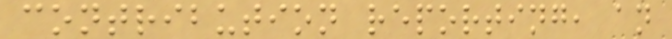contribution reporting, an
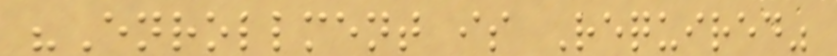"Enrollment is Required"
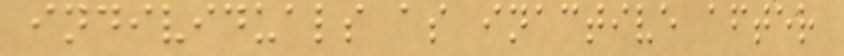individuals as inactive after
